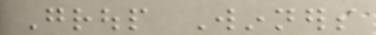Group Winners
